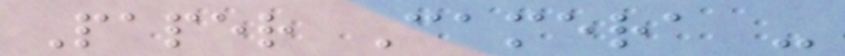Paper Camera -
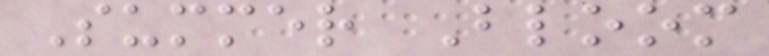Summer Bloom
